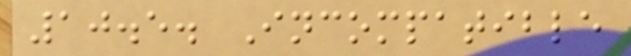10.5. Incompatible
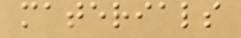materials
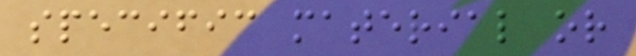specific material or
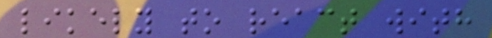likely to react with
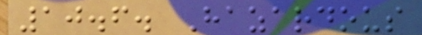10.6. Hazardous
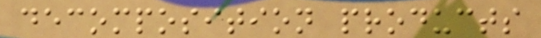decomposition products
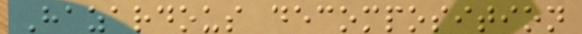Hazardous decomposition
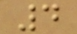4
